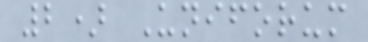2) Uniforum
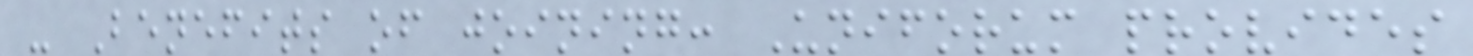- Benefits of joining: Uniforum provides
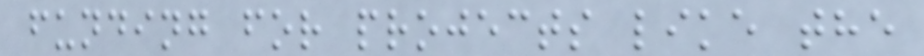funding for projects like the
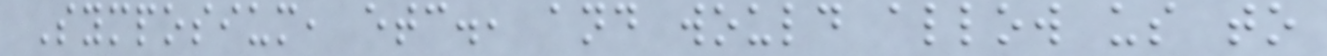Symposium, etc., and would allow us to
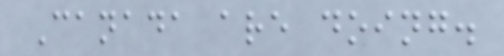Canada are doing.
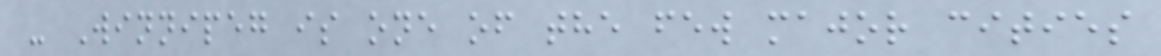- Winnipeg is one of the few major cities
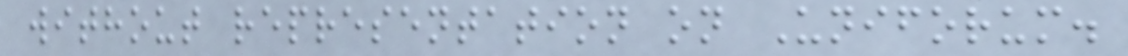without representation on Uniforum.
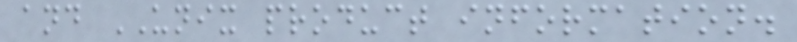and UNIX product information.
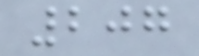207
